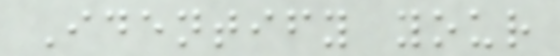Identify your
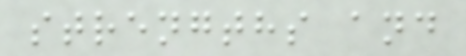strengths and
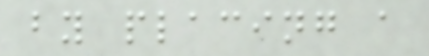by placing a
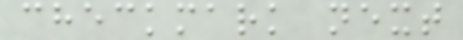checkmark next
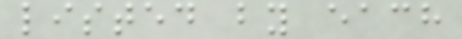listed by each
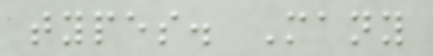types. Many
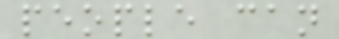people can
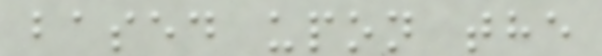based upon the
